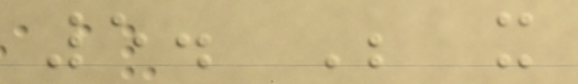5. Be it
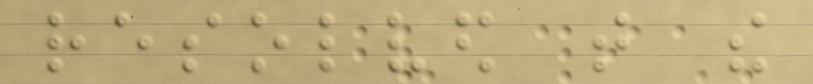resolved that the
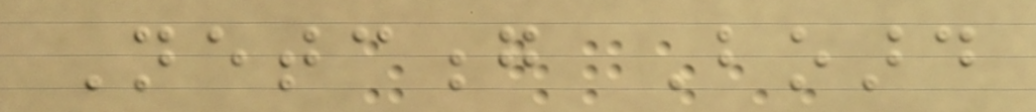Netcong Board
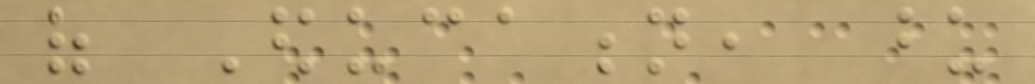of Education, upon
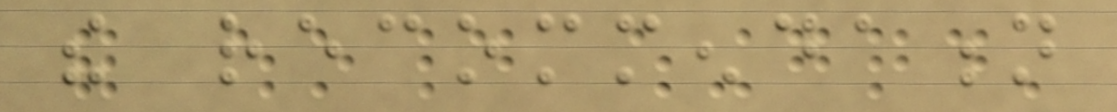the recommendation
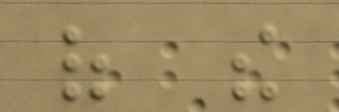of the
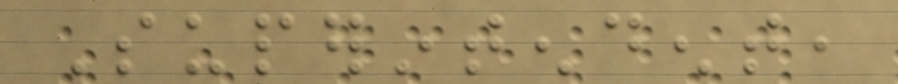Superintendent,
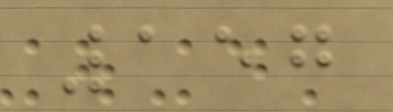157
